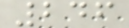246
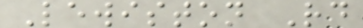Lewiston Rd
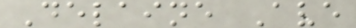Delaine Ave
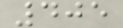405
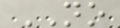NO
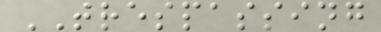TRESPASSING
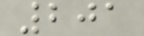201
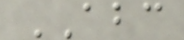ABC
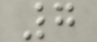7
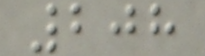208
